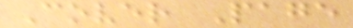Cover Page
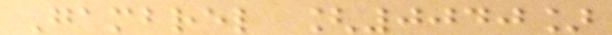Gambrel [0040]
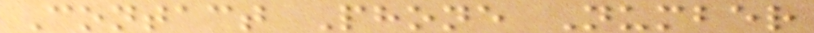Contact Phone Number
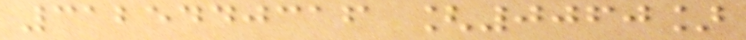3125440316 [0060]
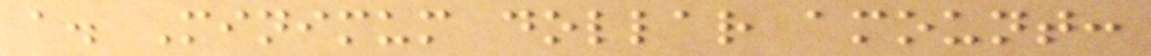a. Minimum dollar amount:
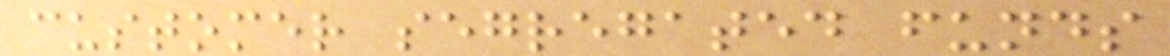customer segregated funds
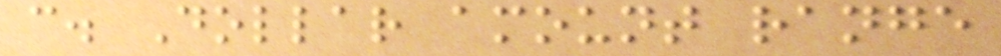c. Dollar amount range
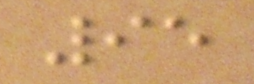95
